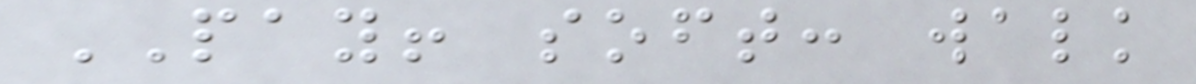PAY! soft: walk
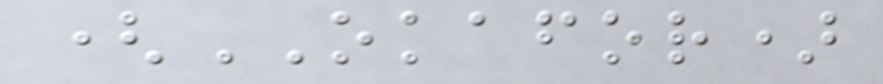(OKAFOR)
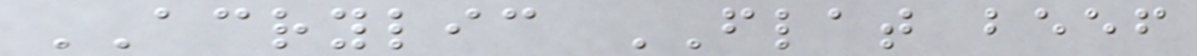ACRYLIC FLAT beef
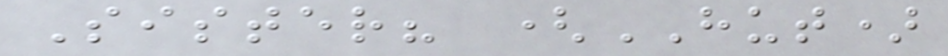Sister? (HUT)
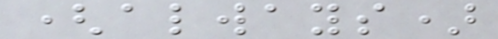(always)
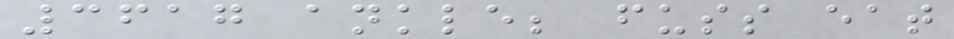3617 ankle; fuss eat
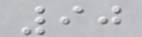90
